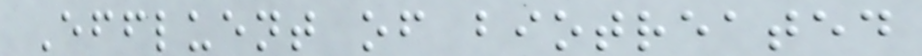Effluent of biotreated
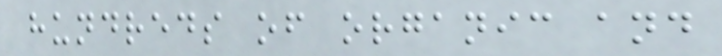hundreds of organic and
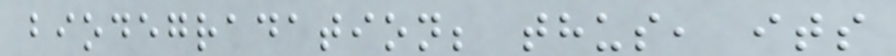biodegradation; thus, its
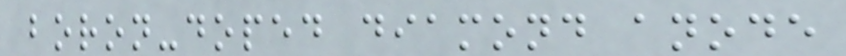boron-doped diamond anode
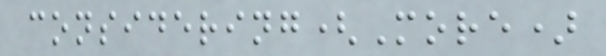considering(More)
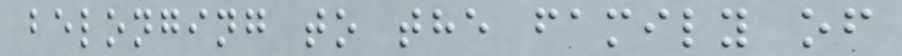belonging to the family of
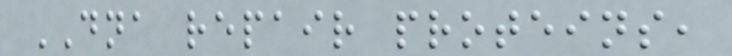DNA repair proteins,
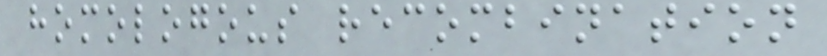homologous recombination
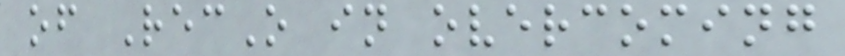of RecO in overcoming
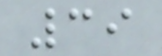39
